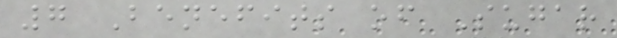7 Benefits of Sugar
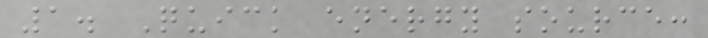1. Quick energy source:
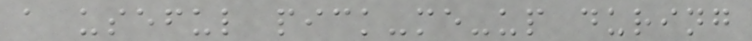a useful pick-me-up during
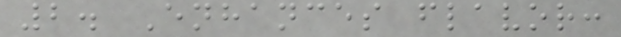2. Enhances flavor:
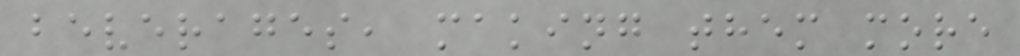beverages, making them more
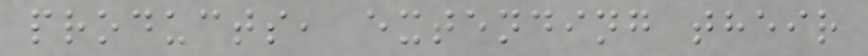products, extending their
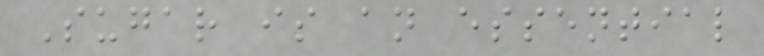Sugar is an essential
